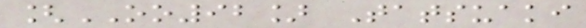[OO92] Tatsuaki
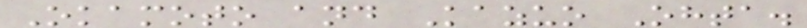Okamoto and Kazuo Ohta.
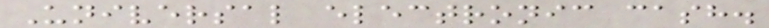Universal electronic cash.
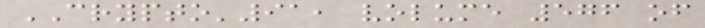CRYPTO'91, volume 576 of
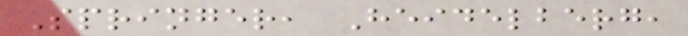Springer, Heidelberg,
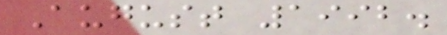August 1992.
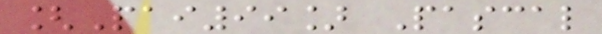[Pai99] Pascal
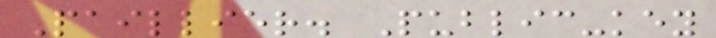Paillier. Public-key
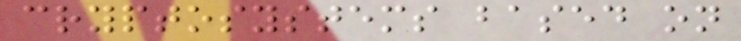cryptosystems based on
